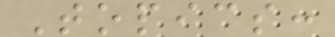Topics:
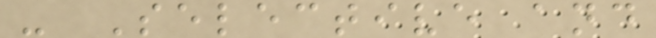- Selective and
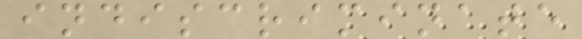indiscriminate
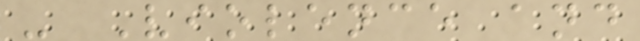- Violence and
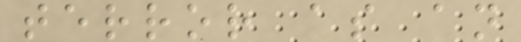terror as an
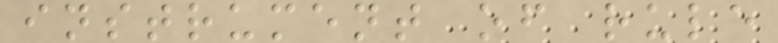instrument of rule
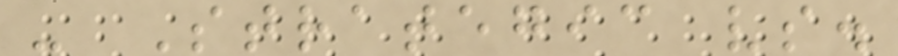- Strategic vs.
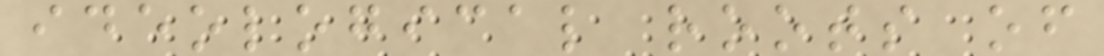ideological roots of
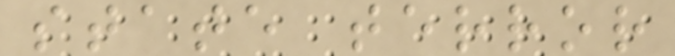state terror
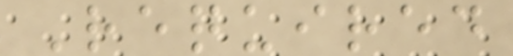Required
